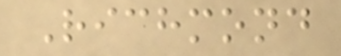Richmond
